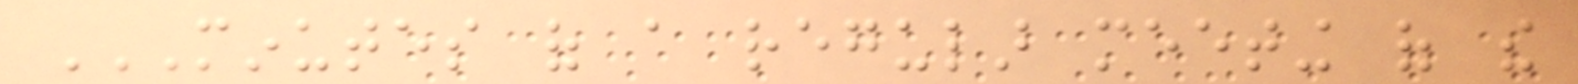MINUTES OF A REGULAR MEETING OF THE
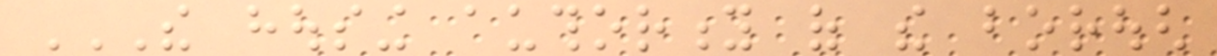THE HOUSING AUTHORITY OF THE BOROUGH
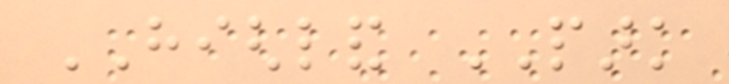HIGHLAND PARK
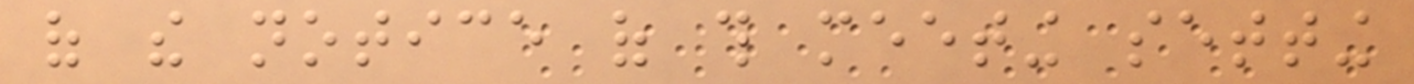of the notice of this meeting setting
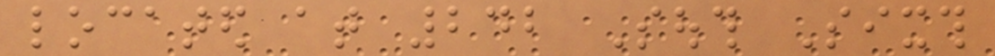located at 242 South Sixth
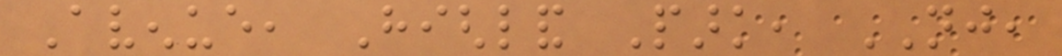Avenue, Highland Park, NJ,
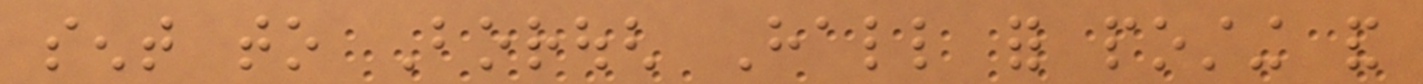sent to Borough Hall for posting and
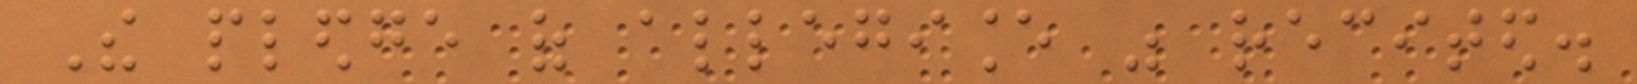The pledge of allegiance was recited.
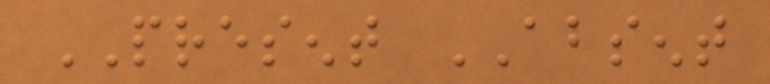PRESENT ABSENT
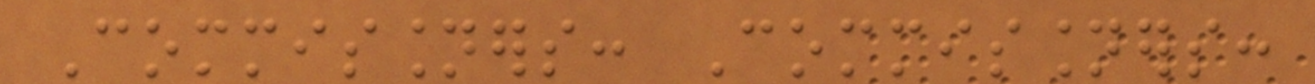Commissioners: Commissioners:
